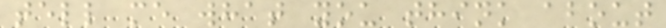tell me what you think about
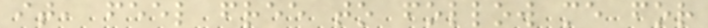it, feel free to follow me for
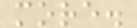more.
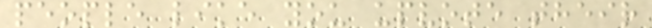people like you upvote their
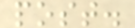post.
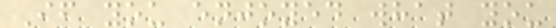If you enjoyed what you
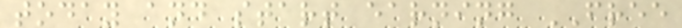today and start earning FREE
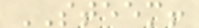STEEM!
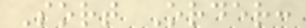Sort Order:
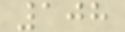108
